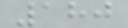180
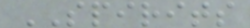SPIRITS
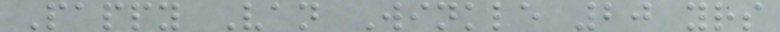Pappy Van Winkle 20 yrs
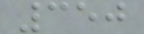350
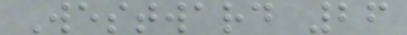Westward 26
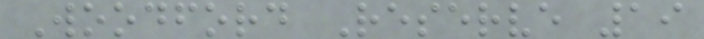Woodford Reserve 19
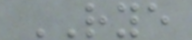RYE
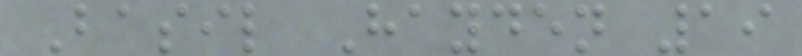Basil Hayden 19
